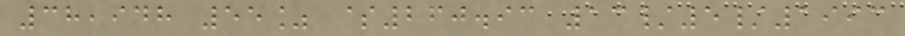38,948 55% $260.93 13/5/1993
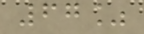67%
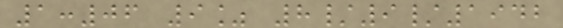1:06 9% 8/9/1942
